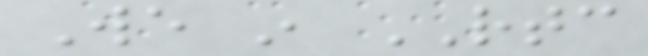We in RTC
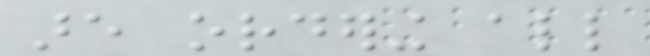are ordering all
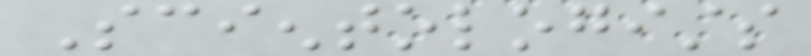Scientologists
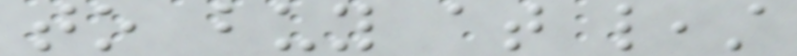to buy at least
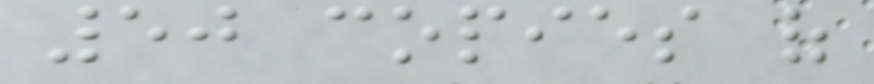50 copies of
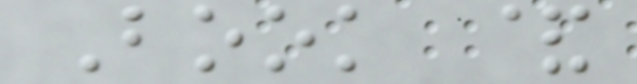Book &
